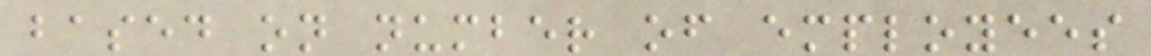based on number of employees
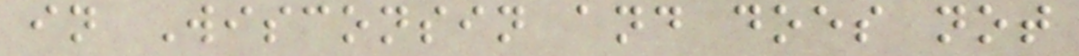in Wisconsin and does not
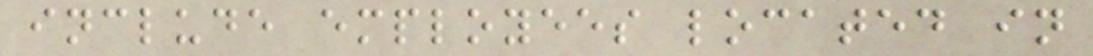include employees located in
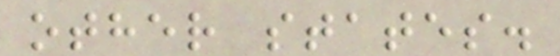other states.
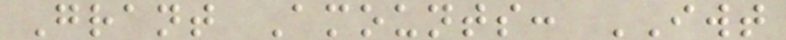Grant Amounts: IWT
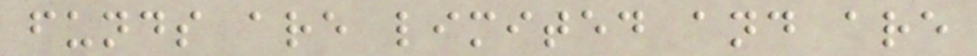funds are limited and are
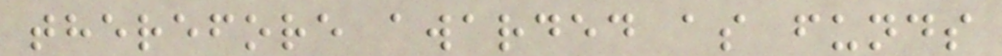therefore awarded as funds
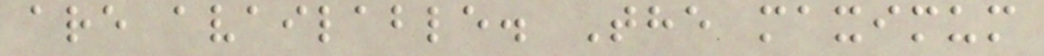are available. The maximum
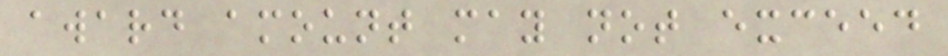award amount may not exceed
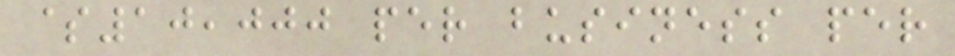$10,000 per business per
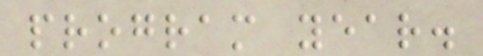program year.
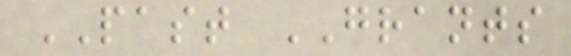PAST GRANTS
